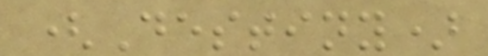(Destiny)
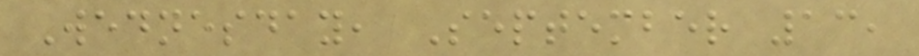Wednesday, September 13,
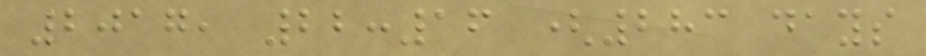2017, 22:16 (283 days
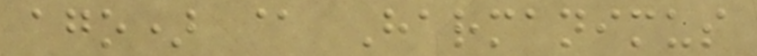ago) @ Harmanimus
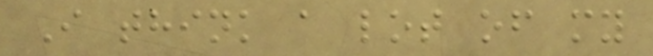I think a lot of my
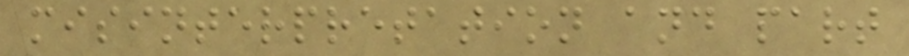misinterpretation and part
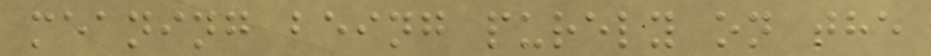meaning being purely on the
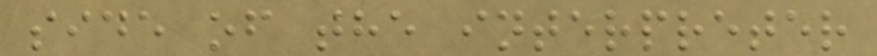side of the interpreter
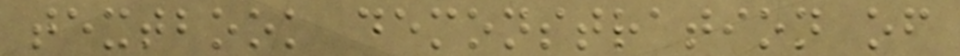textbook demonstration of
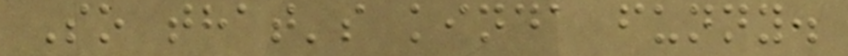So that's kinda funny.
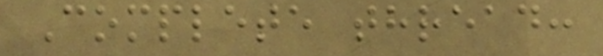Complete thread:
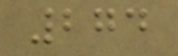274
